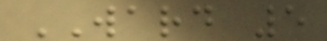WARD 5
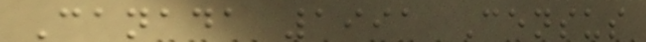Canada 1991 Census
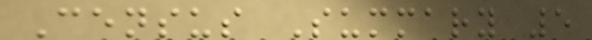Census Summary 5
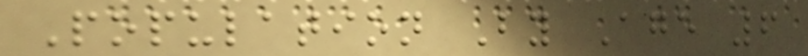Population By Age 6
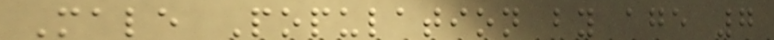Male Population by age 7
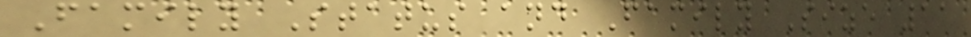Family Status and Family Size 11
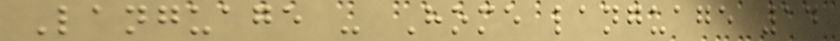Language - Home language 14
